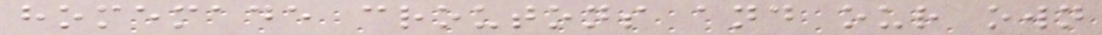homemade croutons and our own
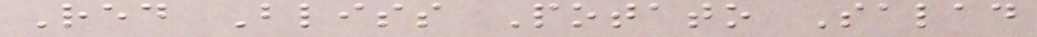Red Bliss Potato Salad
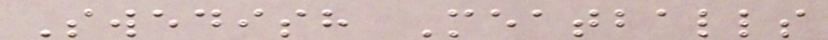Swedish Meatballs
